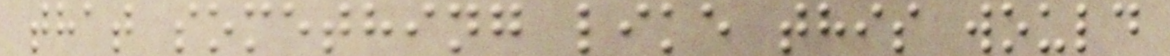that something like this would
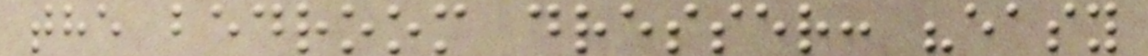the bedroom dresser: "easy
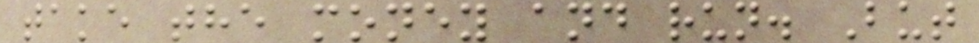take the money and run. But
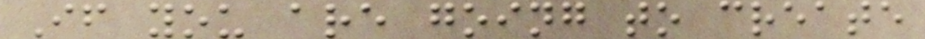If you are going to create
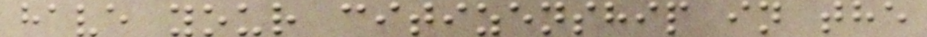have your citizenship in the
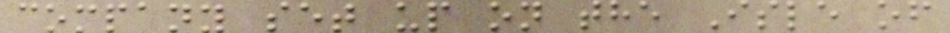company set up on the Isle of
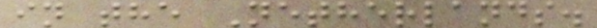in the Netherlands.
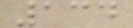134
